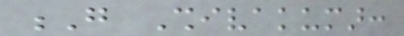G Shivakumar:
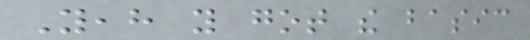Yeah you got the basic
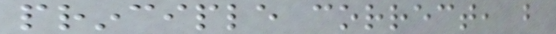principle correct, but
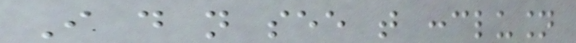I do not see that conclusion
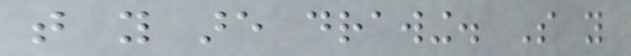that you are drawing. So you
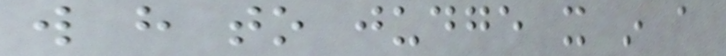will have to judge it in a
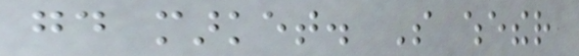good market. So whether
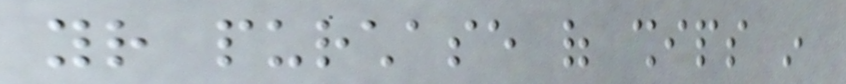your purchase of ships in
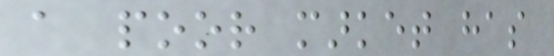a poor market has
